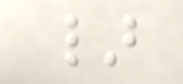}
